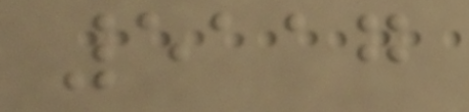5117
